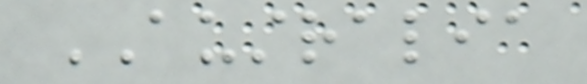AUSTRALIA
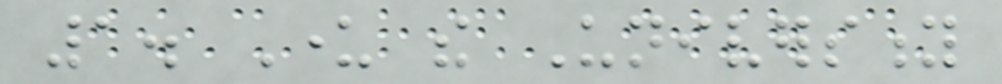1. Under the University
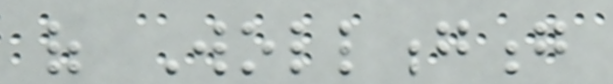of Wollongong
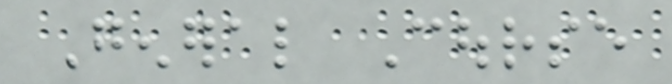General Course
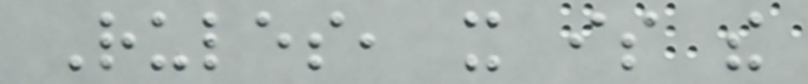Rules, it is the
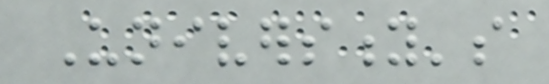University's
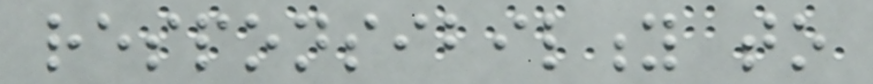responsibility to
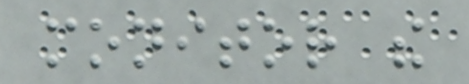monitor the
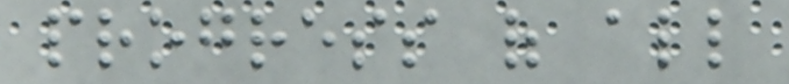progress of all
